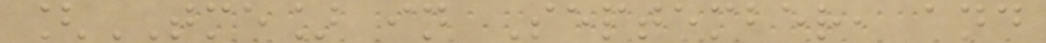[TME] in September, and
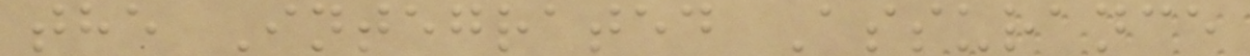the Integrated Assurance
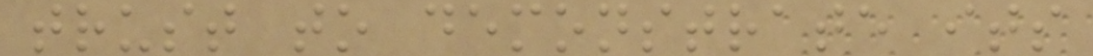trust to demonstrate its
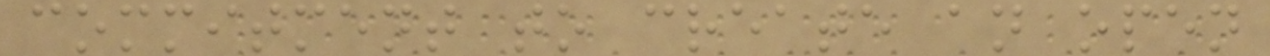commitment to create an open
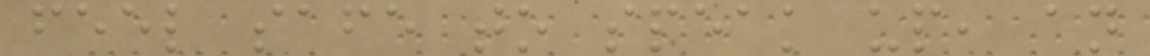feel safe to speak up, an
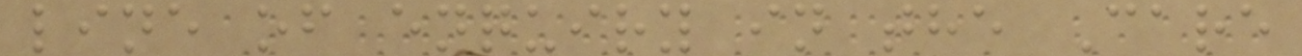line of enquiry in the Care
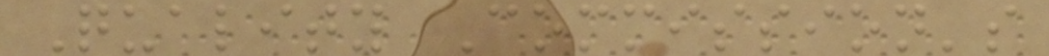Quality Commission's
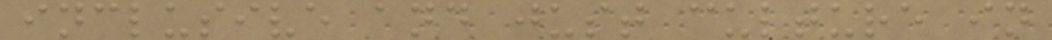inclusive and just culture in
